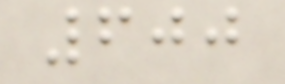600
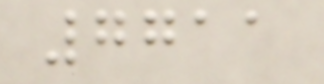7711
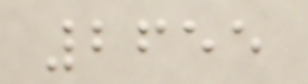2655
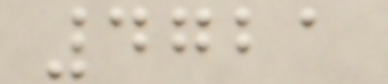4721
